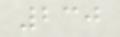230
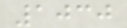1030
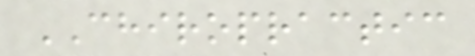CHIROPRACTIC
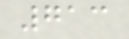713
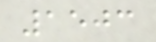1503
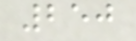250
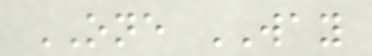ONE WAY
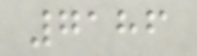7186
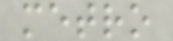metro
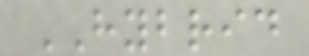HYBRID
